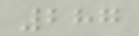287
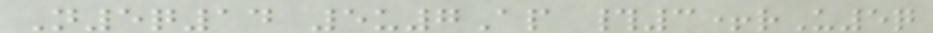N5q14 5u7Ap #3+rU5q
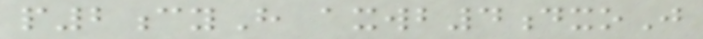p2cyH axwb4dxoJ
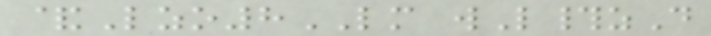&Lzo8LM wL#zD
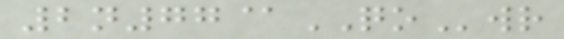2n77@QOwr
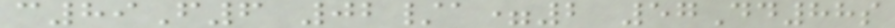c89F6 02/a=2 57Dd88s
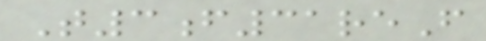T3f31reF
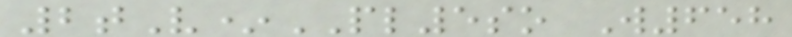2tV*PL5so W658
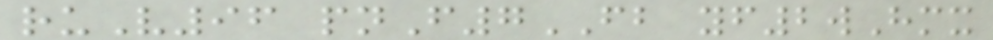ruV96 pnF7FB yf2wHmx
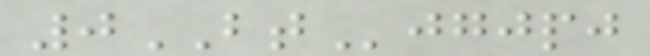0BTjgjpj
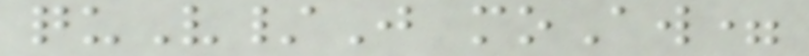quV/J moAw=
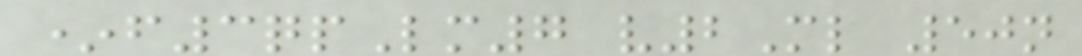*f3qpLm7 v2Ml 50n
